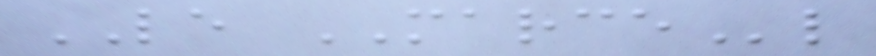LE MARCEl
